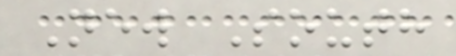New South
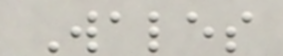Wales
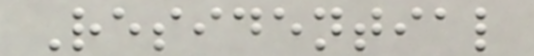Residential
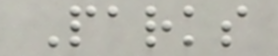Parks
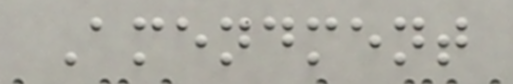Amendment
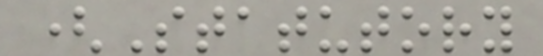(Statutory
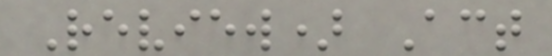Review) Act
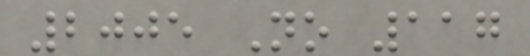2005 No 117
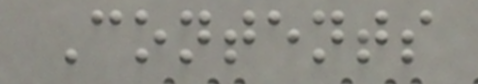Contents
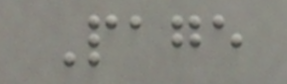Page
